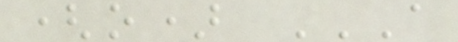(o) A
